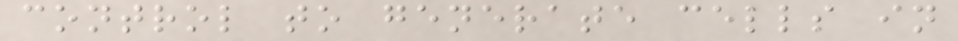control to generate cells in
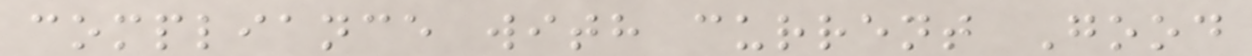compliance with current Good
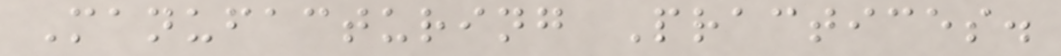Manufacturing Practices.
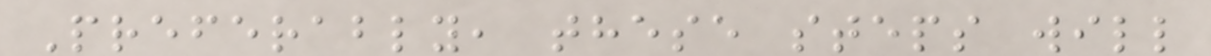Preferably, these steps will
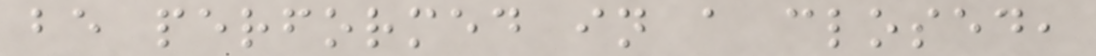be performed in a closed,
